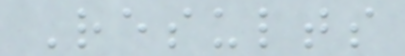Results
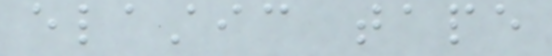elastic tape
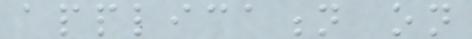application on
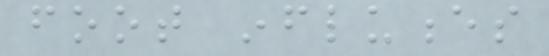foot influences
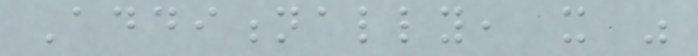Additionally, it was
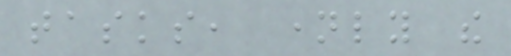tasks, namely the
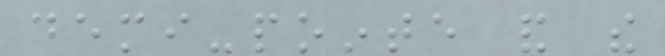demi-pointe and the
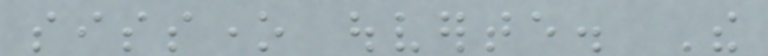sissone ouverte. The
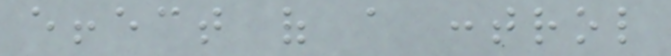effect of a control
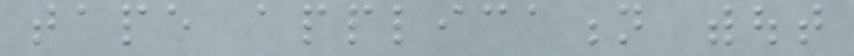tape application without
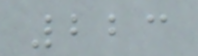223
